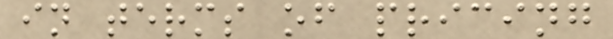in terms of pricing
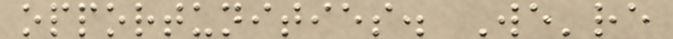opportunities. We're
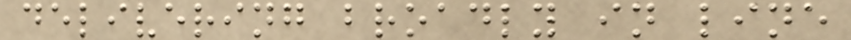delivering broadly in line
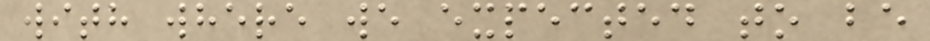with where we expected to be
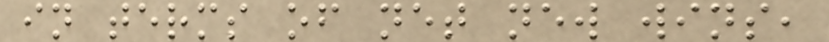in terms of net new wins,
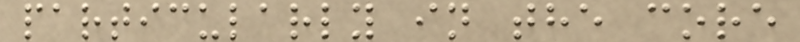particularly in the core
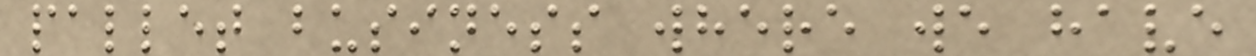pallet business where we have
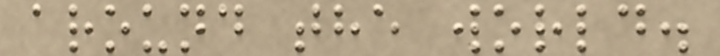around the world.
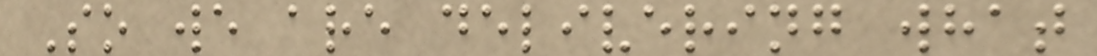So we are delivering what
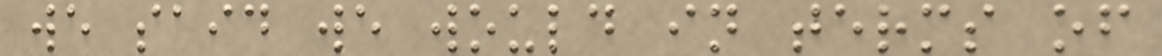we said we would in terms of
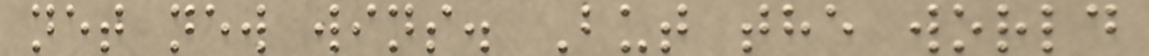net new wins. But the world
